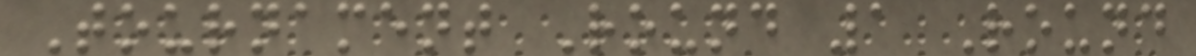Tournament Round 1 Round
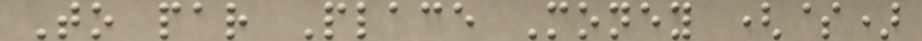To par Place Money ($)
